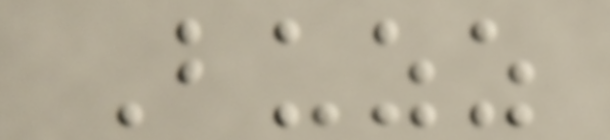Buzz
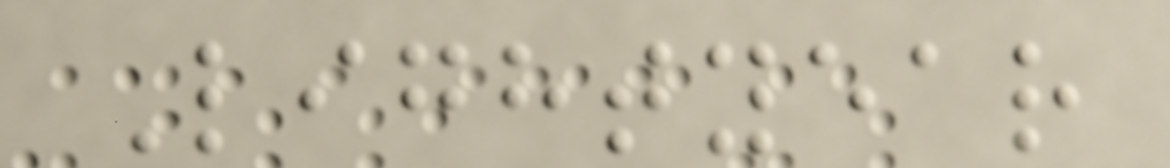Lightyear
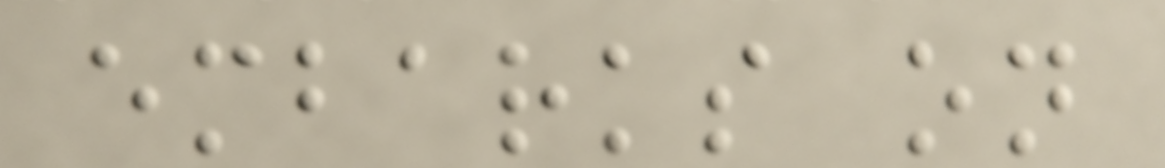embarks on
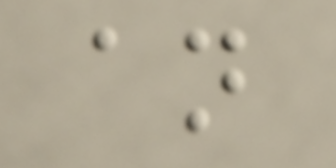an
